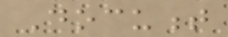Document
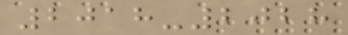2018-2028
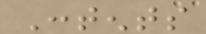Contents
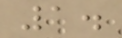1.
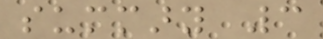summary 3
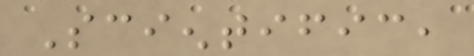Scientific,
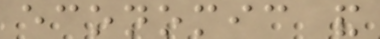economic and
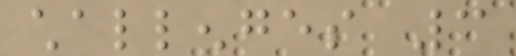challenges 3
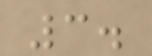3.
